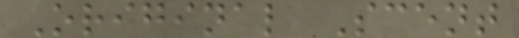Original Scent
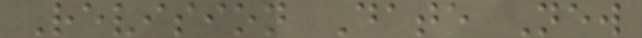Revision Date New
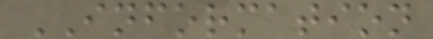INFORMATION
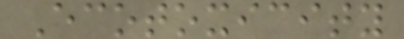Ecotoxicity
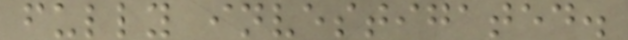fully investigated.
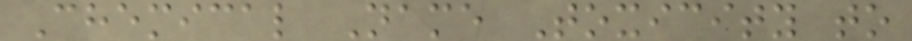Chemical Name Toxicity to
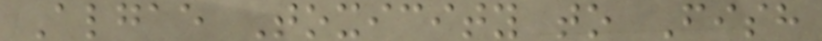Algae Toxicity to Fish
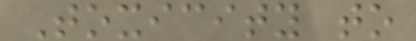Toxicity to
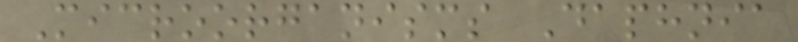Microorganisms Daphnia
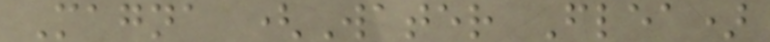Magna (Water Flea)
